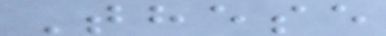These
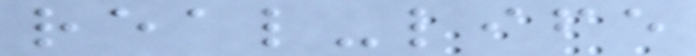real-life
